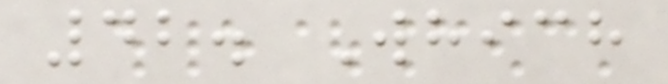42. Which
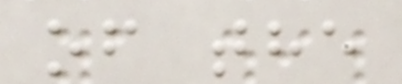of the
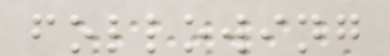following
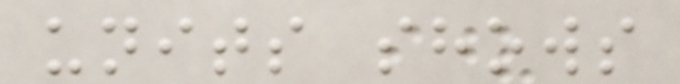units shows
